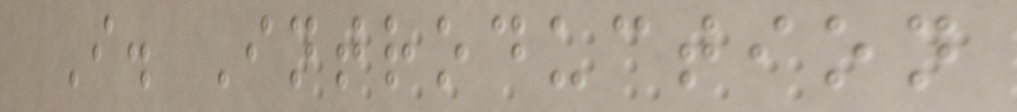I. Introduction
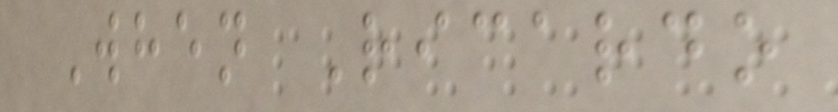When Ricardo
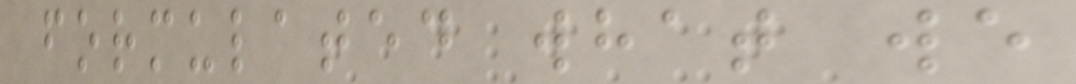formulated what we
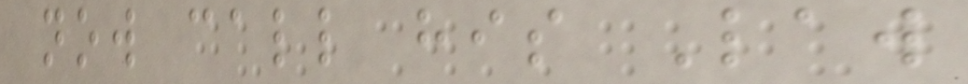now call his Law
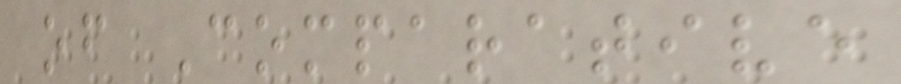of Comparative
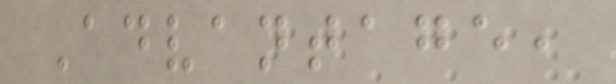Advantage,
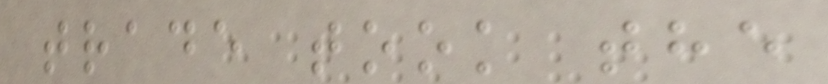trade took the
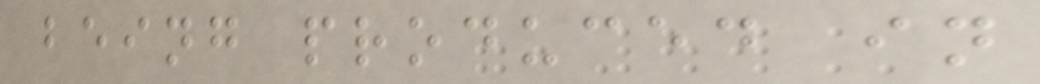being produced in
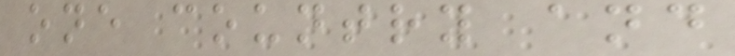one country and
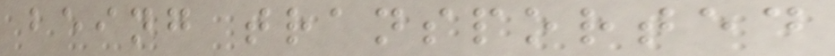being transported
